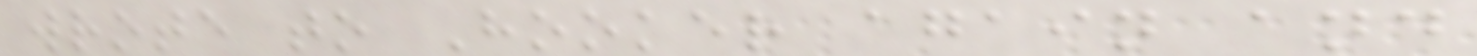wrote to Hooker again and
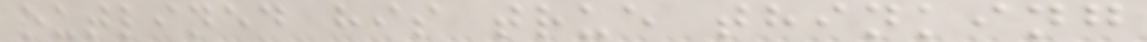outlined his true thinking
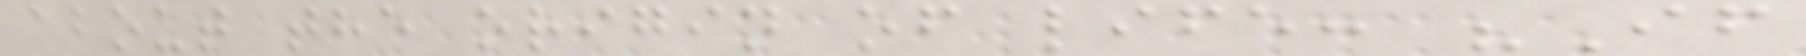about the origin of life: "If
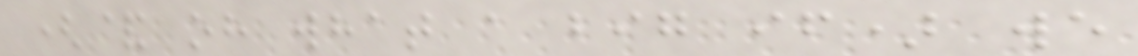(& oh what a big if) we
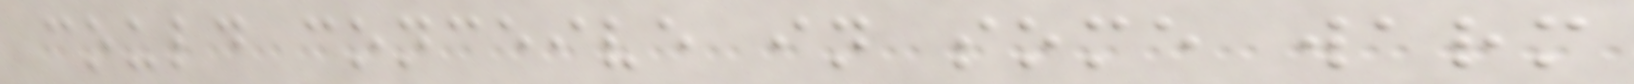could conceive in some warm
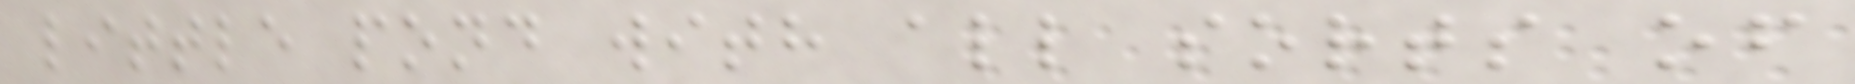little pond with all sorts of
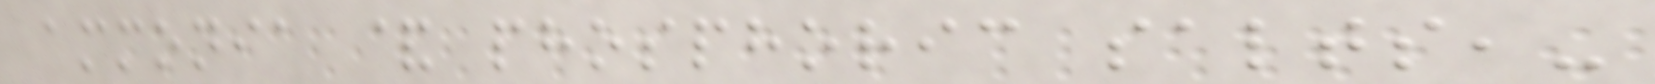ammonia & phosphoric salts,-
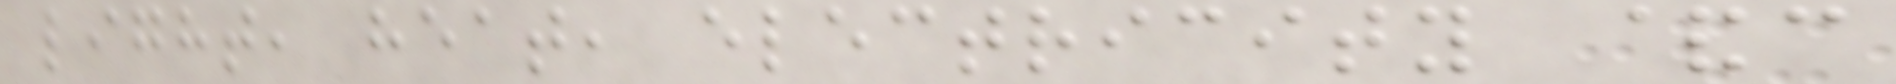light, heat, electricity &c
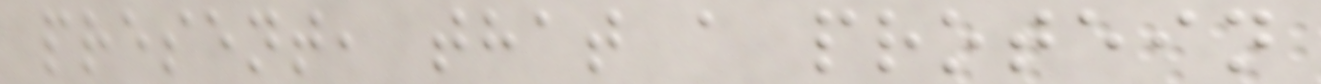present, that a protein
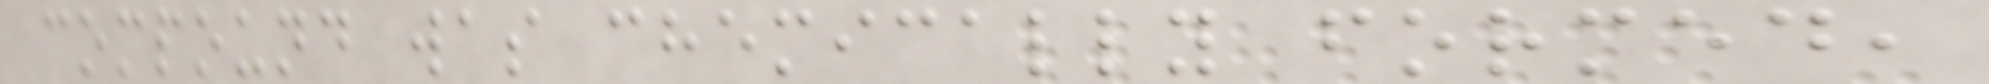compound was chemically formed,
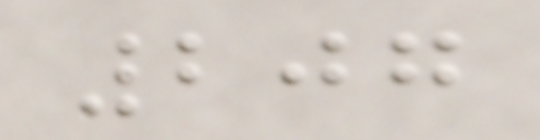207
